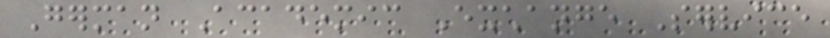German Academic Exchange Service
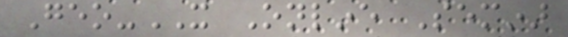Geo-IT Online Seminar
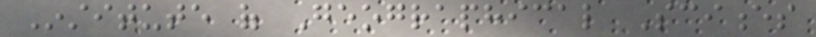Institute of Geographical Sciences
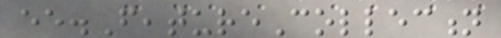ee.FeatureCollection
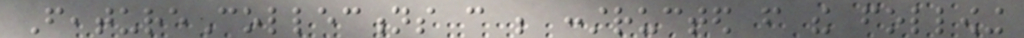FeatureCollections can be constructed from the following
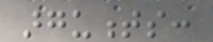arguments:
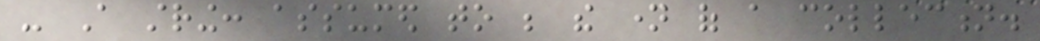- A string: assumed to be the name of a collection.
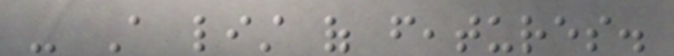- A list of features.
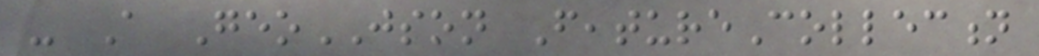- A GeoJSON FeatureCollection
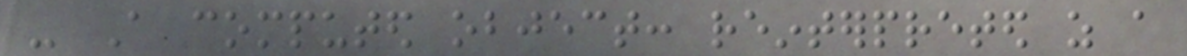- A computed object: reinterpreted as a
